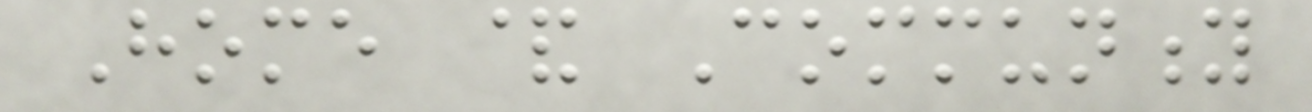Home & Community
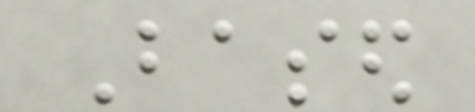Based
